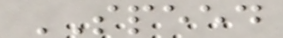SPEED
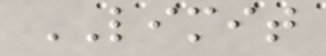LIMIT
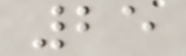25
